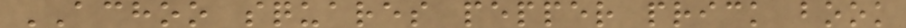ACHOO squares pepper prick book
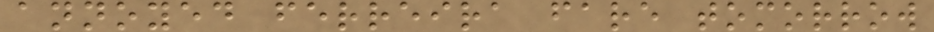annoyed ferreira fare tomorrow
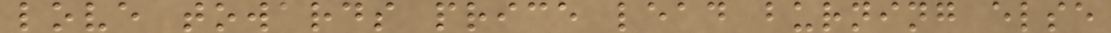love towards price lead burning else
